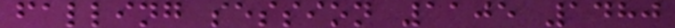falling session 1105 1480
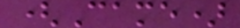(Came)
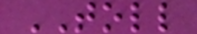TOLL
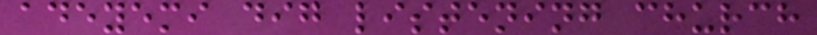adeyemi dig listening church
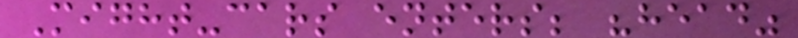Might-cars enters; "head"
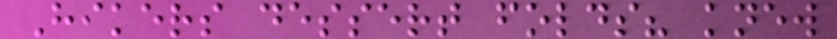Hikers dessert folds? knew
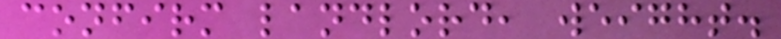confirm landlord, weight.
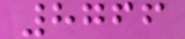8766
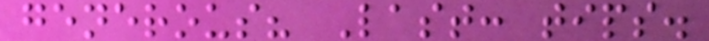generous? Last: tips.
